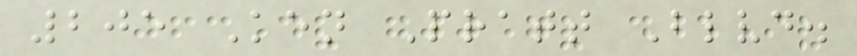205 Ken Pratt Blvd.
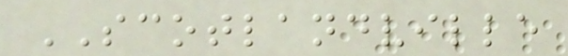SCOTLANDVILLE
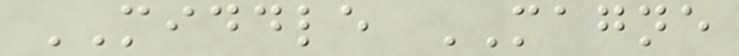MIDDLE MAGNE
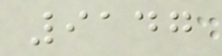9147
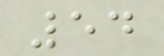54
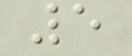5
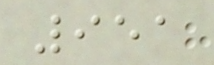951
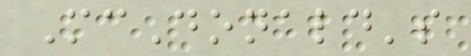McDonald's
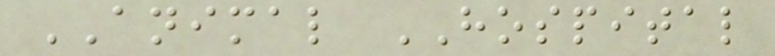ANIMAL HOSPITAL
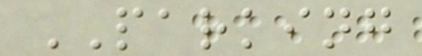PARKING
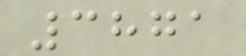3871
